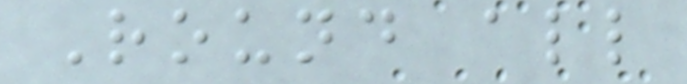Round all
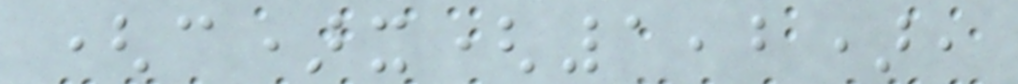(c)x(1,2),
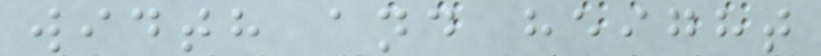width and height
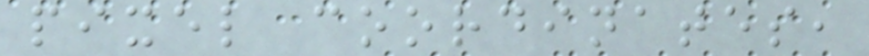pixel coordinates,
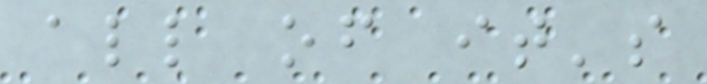all of it's
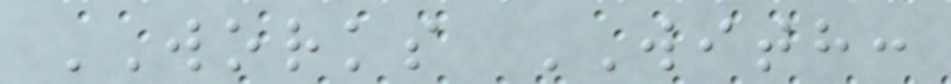WORKS WITH:
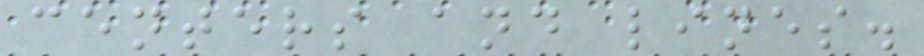centers and lines.
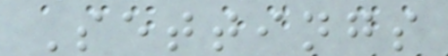Settings
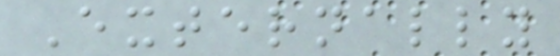Externally
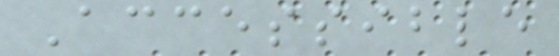Accessible
